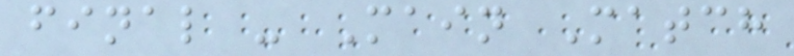final - Main Match
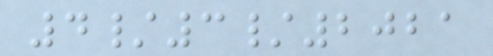4/3/2021
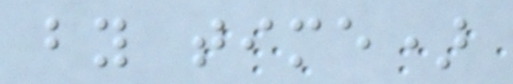by time)
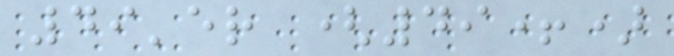49'er (49+)
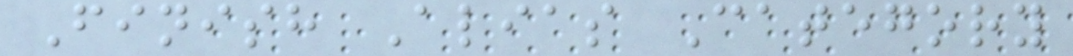Finish Alias Category
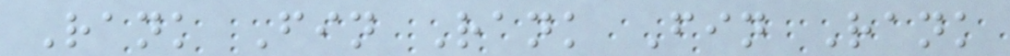Rank Fin Rank Fin Rank
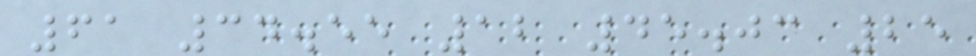61 34.55 12 45.03 25
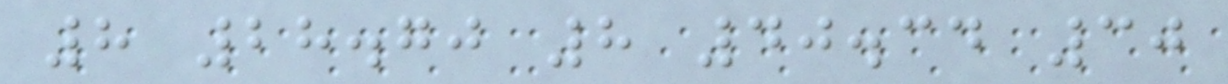8 28.70 8 40.34 30
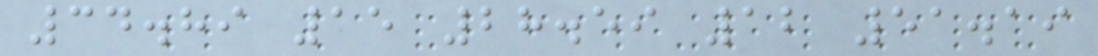34.89 15 28.59 12 51.19
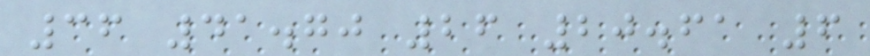36 41.70 26 20.61 6
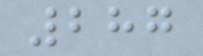287
